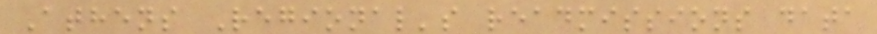Athens Regional's readmissions data
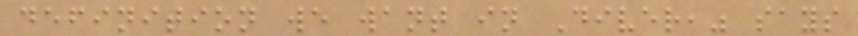definition we want in Diver," says
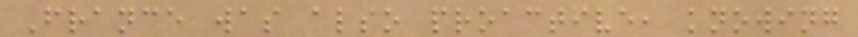France was also proactive, knowing
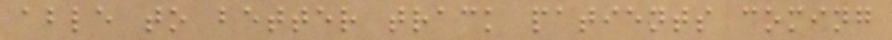able to better track patients coming
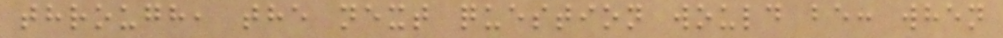through, the next question would be: when
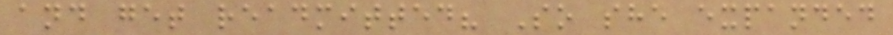and get readmitted? So she expanded
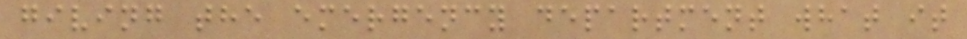giving the emergency department what it
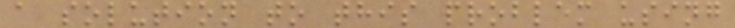a solution to this problem using
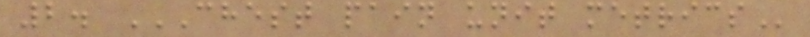2. CHEST PAIN UNIT METRICS
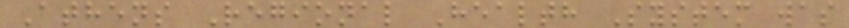Athens Regional Health System was
